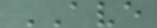AVE
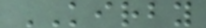KIRBY
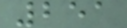251
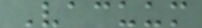Vacuum
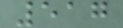517
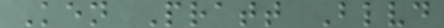Ken Pratt Blvd
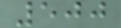500
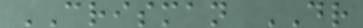CRISMAN DR
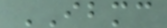IBMC
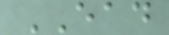EAD
